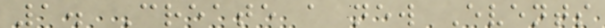1. Create a new Events
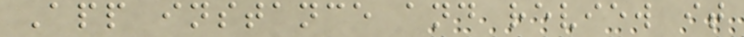App instance and review it
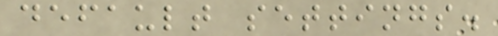default settings.
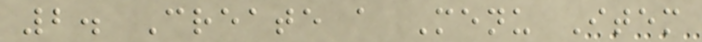2. Create a Menu Item
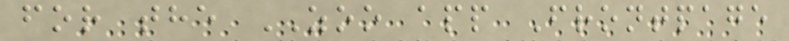for the ZOO app Frontpage
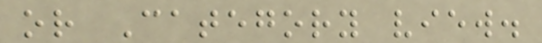or Category view.
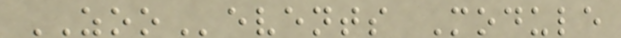ZOOevents Module
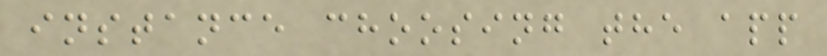instance choosing the app
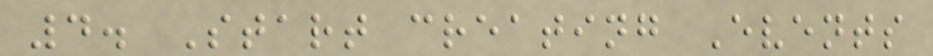4. Start creating Events
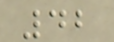42
